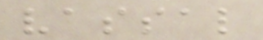vassal
